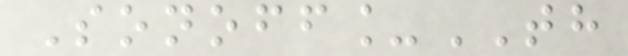Sonoff_TH
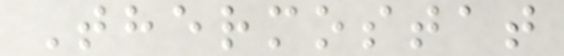Thermostat
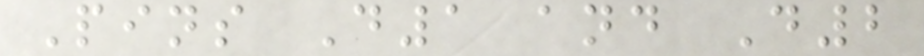Pins D1 and D2
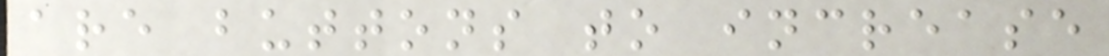are buttons to increase
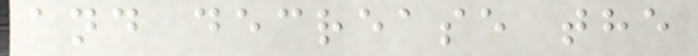and decrease the
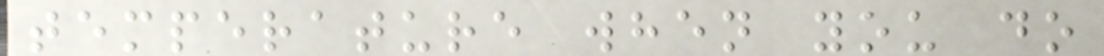temperature when you do
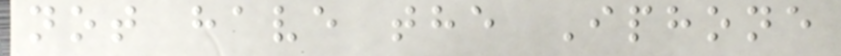not have the Iphone
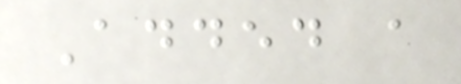Added a
